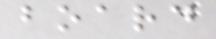board
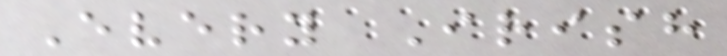Every Irish
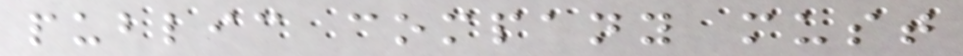public company must
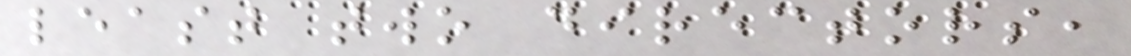least two directors,
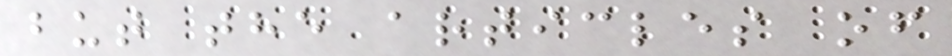but the articles of
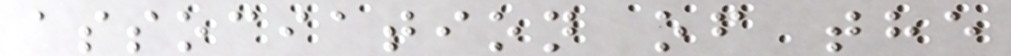association of the
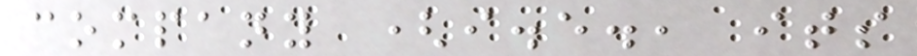company (i.e., its
